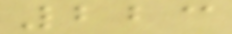223
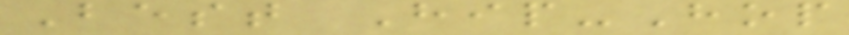Best Hip-Hop
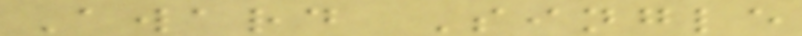Award Single
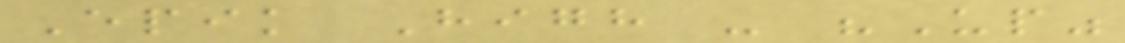Epik High - "Up"
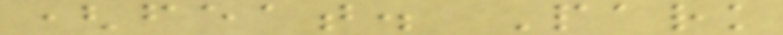(feat. Park
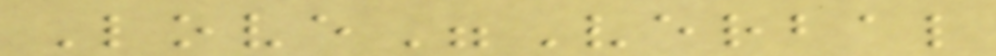Love"Verbal
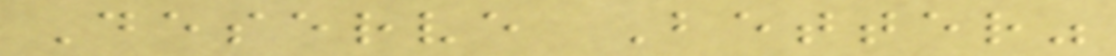Deserve Better"
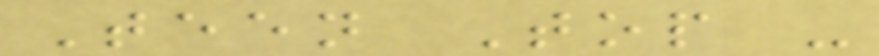Teen Top -
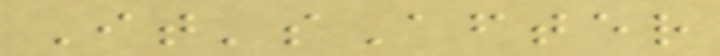It'sAfter
